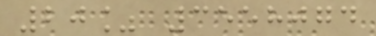20% 3558074
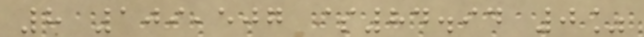8 109,507 $84.94 0%
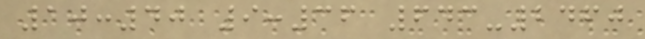10:40 9:36 643-2460
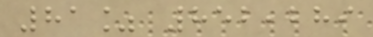81% 852,289
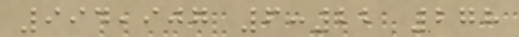994,907 6:22 278
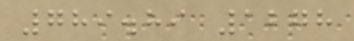789.89 1278
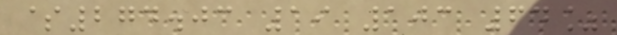$274.03 19 103 64%
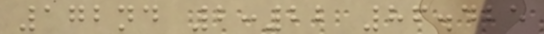172nd 2:22 86.425
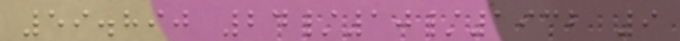59.890 24/10/1932 9
